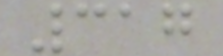317
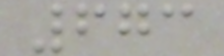673
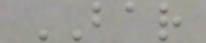BAR
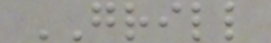GRILL
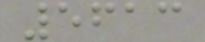5613
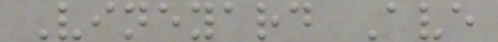Vineyard Ave
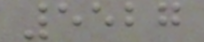5527
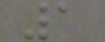1
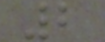2
